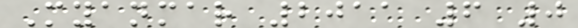Myanmar 2011 6 0
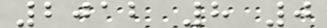2012 8 0
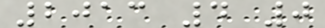2013 4 0
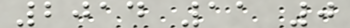2014 11 0
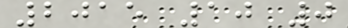2015 10 0
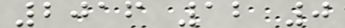2016 12 0
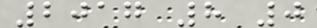2017 8 0
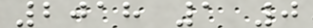2018 1 0
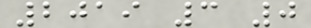2019 3 0
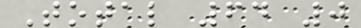Total 64 0
